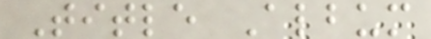Title Album
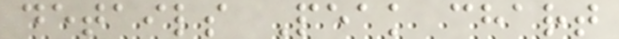details Peak chart
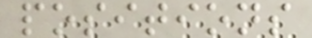positions
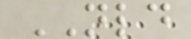NLD
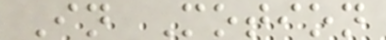In Motion
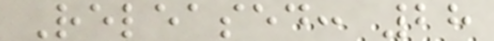Released: 28
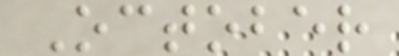October
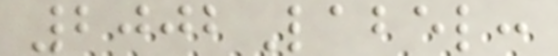2002Label:
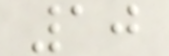10
